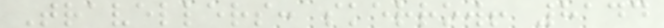Travellers: skerrow! 8144
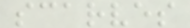scarves
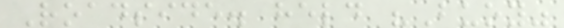Roadside. held "Buoy"
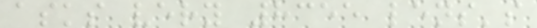asks very 8355 lens's
